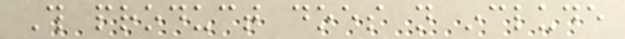This product does not include
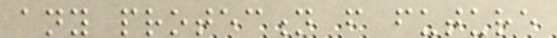any protection from future
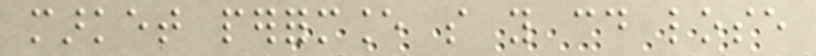market performance so you could lose
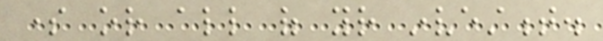some or all of your investment.
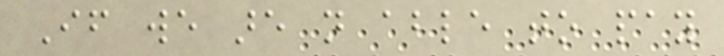If we are not able to pay
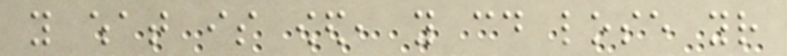you what is owed, you could lose your
